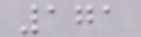171
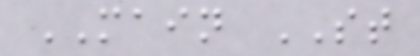MAIN ST
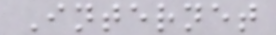Internet
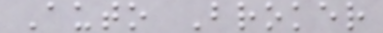Auto Broker
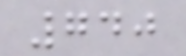740
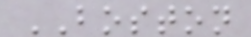BOSTON
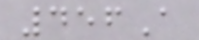456A
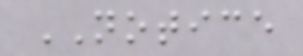NOTICE
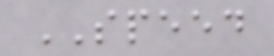SPEED
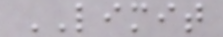LIMIT
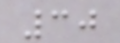30
